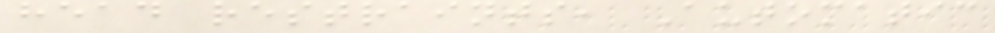head restraints, Automatic
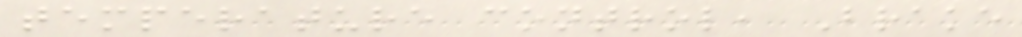temperature control, Brake
